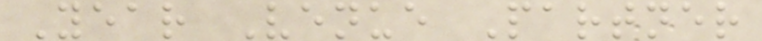Year Venue Partner
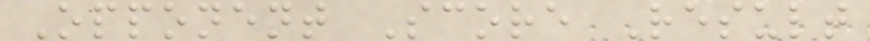Opponent Score Result
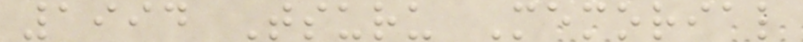1994 Tsuru Memorial
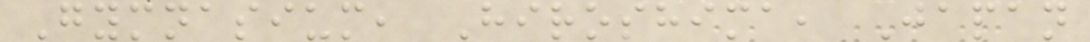Gymnasium, Hiroshima, Japan
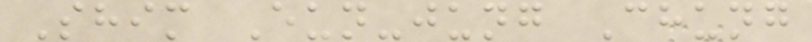Shim Eun-jung Chung
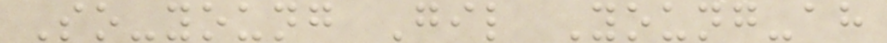So-young Gil Young-ah
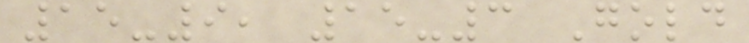15-9, 15-3 Gold
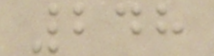248
